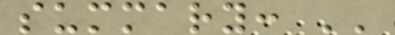summary: ''
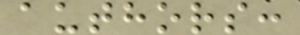authors:
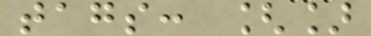tags: []
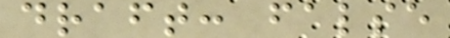draft: false
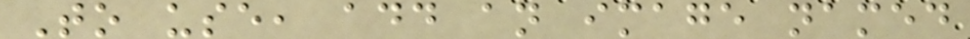To use, add an image named
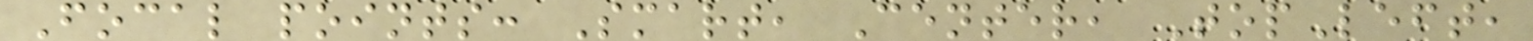Focal points: Smart, Center, TopLeft,
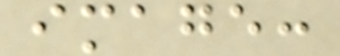image:
